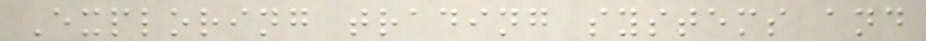Exploring trading systems and
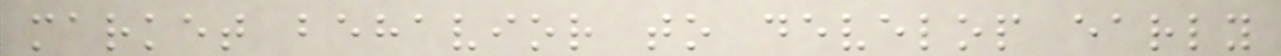market behavior to develop early
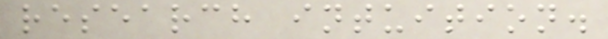research intuition.
